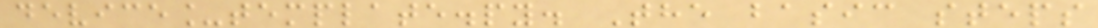device_template.py. The basic steps
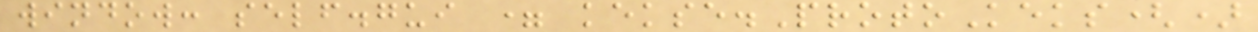window: self.gui = kekse.ProtoKeks()
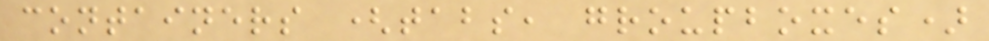containers (tabs, groupboxes)
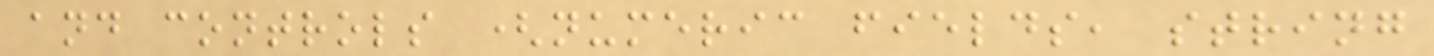and controls (numeric fields, string
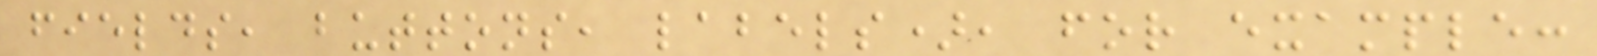fields, buttons, labels), for example:
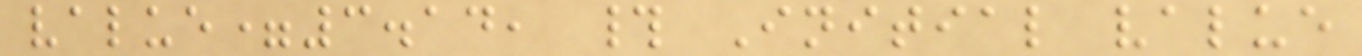value=3.14, # Initial value
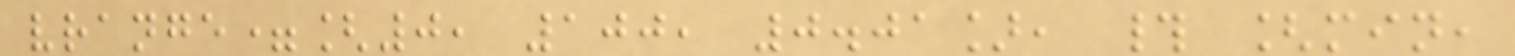vrange=[0, 100, 0.01], # [min,
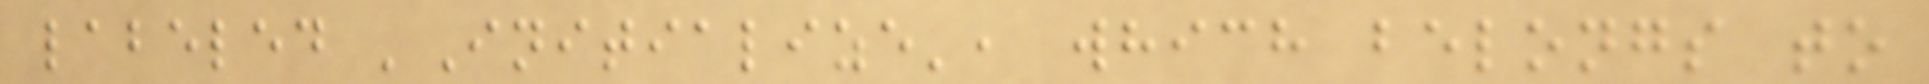labeled 'Initialize', which belongs to
